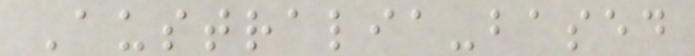Australia-based
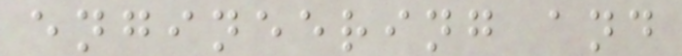engineering and
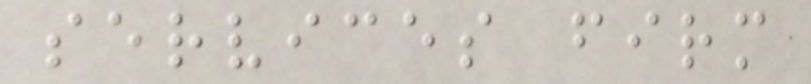services firm
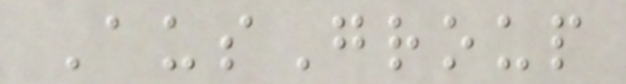AusGroup
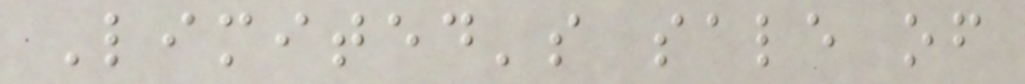Limited's sale of
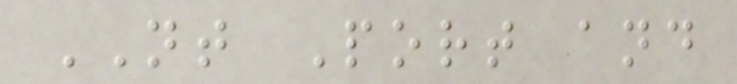NT Port and
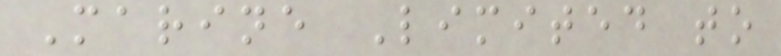Marine Limited to
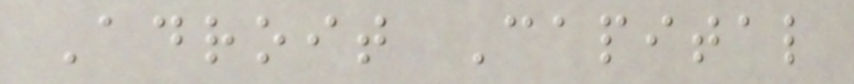Adroit Capital
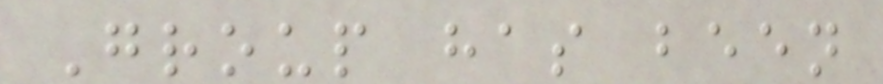Group has been
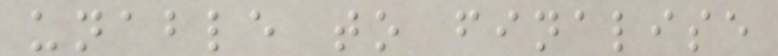unable to finalise
